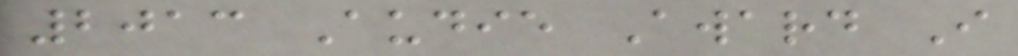2013 Audie Award I
